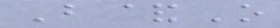B&O
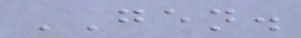GEN.
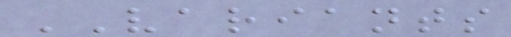VARIANTS
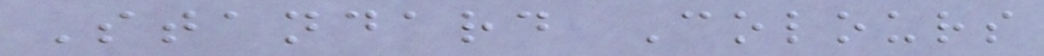Standard Colours
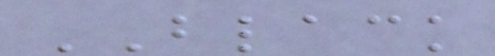BLACK
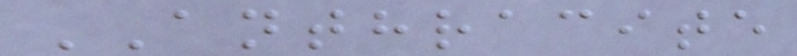ANTHRACITE
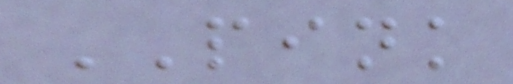PINK
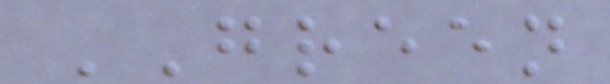GREEN
